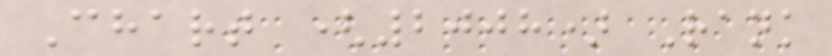Chart (2008) Rank
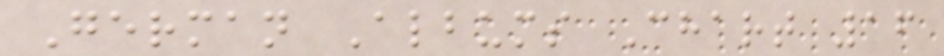German Albums Chart 16
